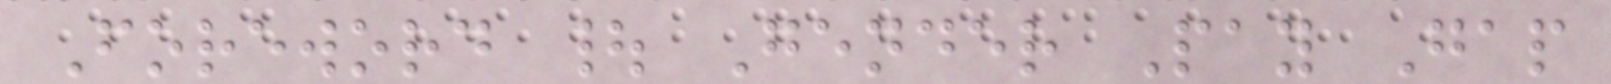Foreword | Gender Pay Gap
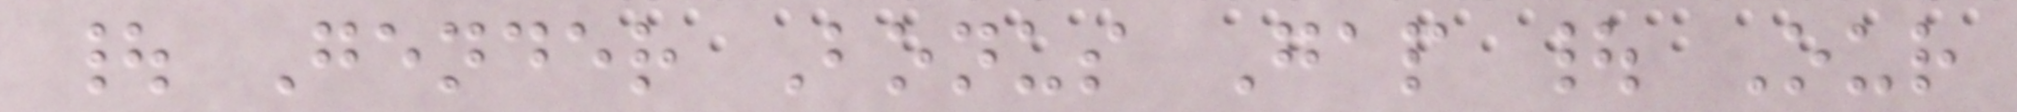| Gender Bonus Gap | Our
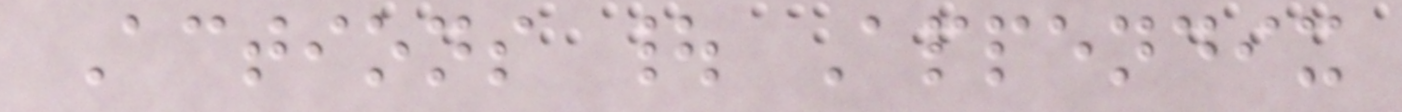Actions | Appendix
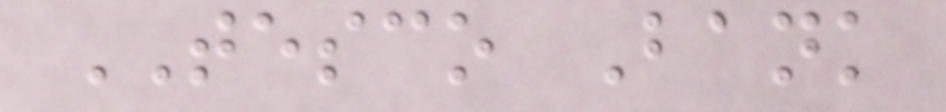TESCO Bank
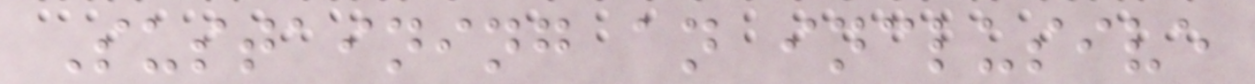Sustaining an inclusive
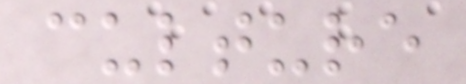culture
